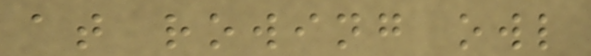at rowing owl
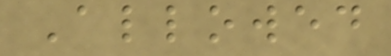Allowed
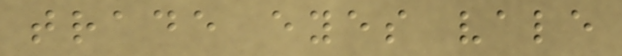trade eyes vale
